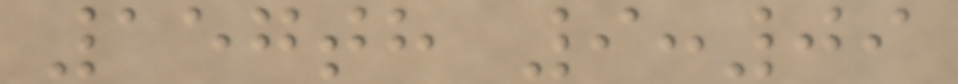157th 9:09
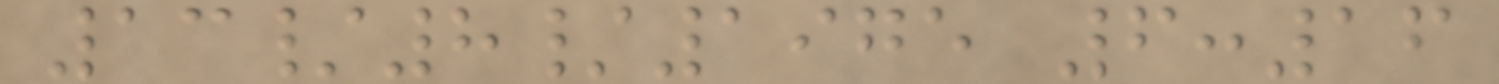13/8/1975 6:16
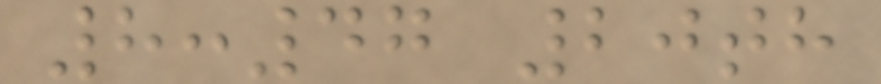8:47 20th
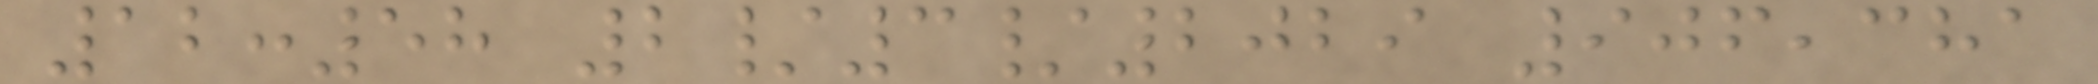12:58 2/3/2029 906,381
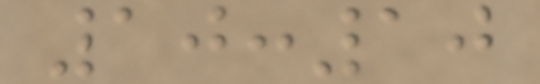10:10
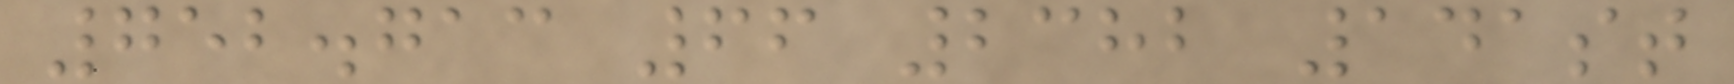752.713 66 2382 141st
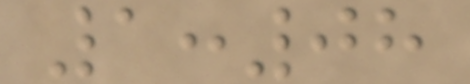1:08
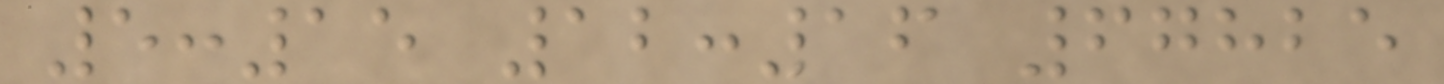5:15 12:16 67825
